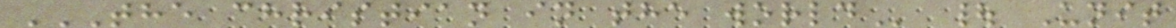THE CHRISTIAN IN THE WORLD | Unit
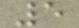5
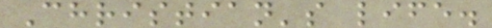Christian's life.
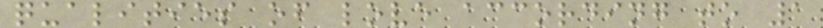qualities of love according to 1
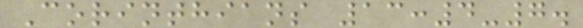Corinthians 13:4-7.
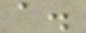a.
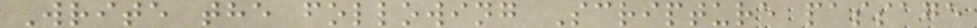Write the following Scripture passage
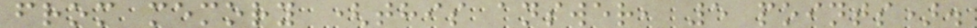from memory (this answer, 5 points).
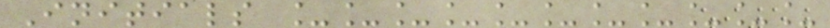Initials ___________
